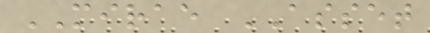MIRAE ASSET
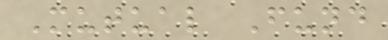Mutual Fund
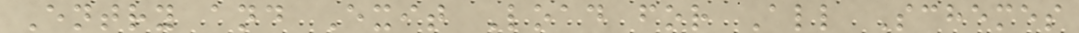Entry and Exit Load for All Schemes
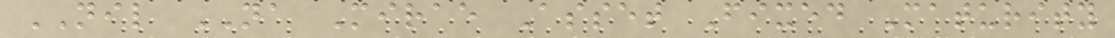NIL NA Mirae Asset Fixed Maturity
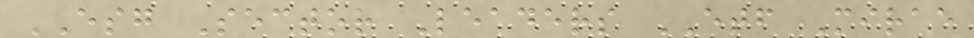ESG Sector Leaders ETF Mirae
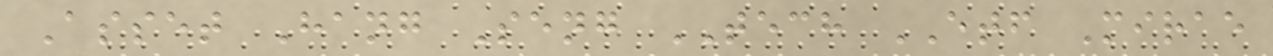Asset Hang Seng TECH ETF Mirae
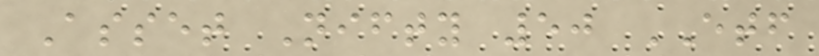Asset Nifty 50 ETF
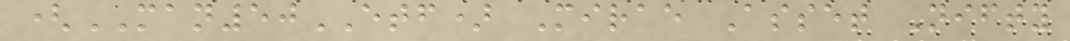(MAN50ETF) Mirae Asset Nifty
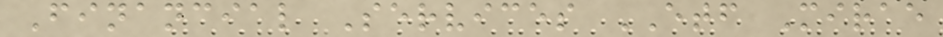Financial Services ETF Mirae
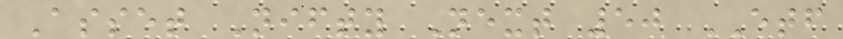Asset Nifty Next 50 ETF
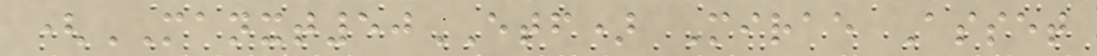(MANXT50ETF) Mirae Asset
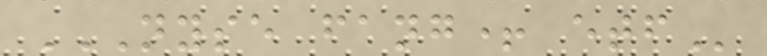NYSE FANG+ ETF
